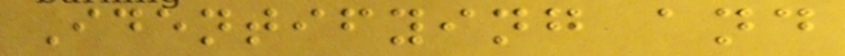Identifying and
